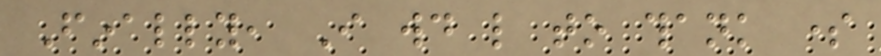Finally, I would like to thank some
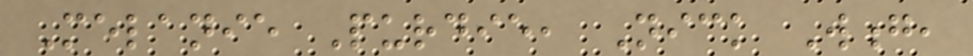Melanie Purdie, Nick Wong,
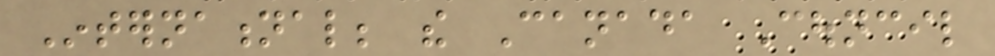International; the Canada Council
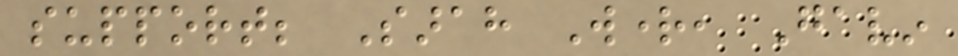support; Sarah Wright, Gavin
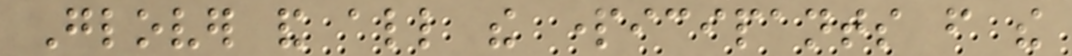Glover and all the participants from the
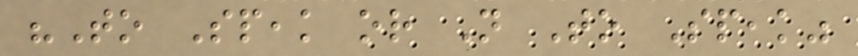"To Speak or Not To Speak"
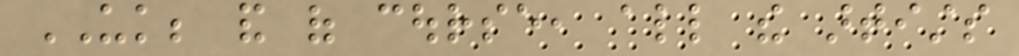UK; and of course, all the artists
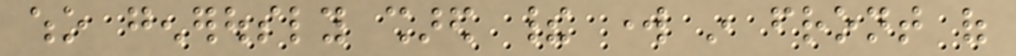who generously shared their work in front of
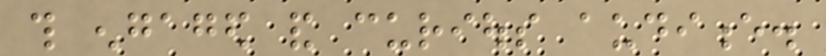this engaged and curious audience.
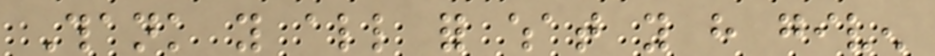Thank you all for what you have given
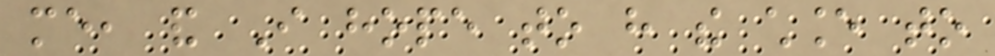me, and I hope to have the chance to
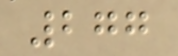277
